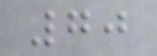70
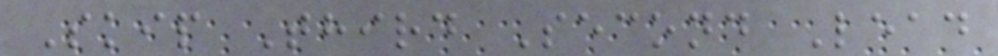Skip Third Second Lead
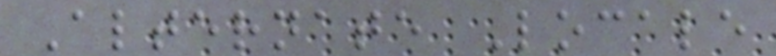Alternate Locale
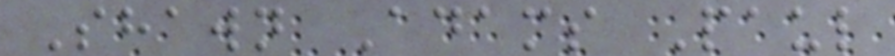Shawn Adams Paul
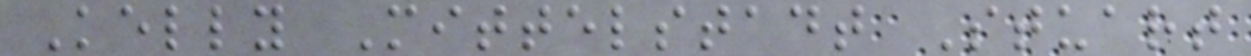Kelly Mittelstadt Stuart
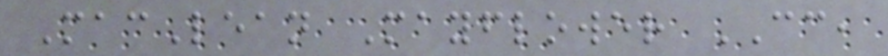MacLean Mayflower CC,
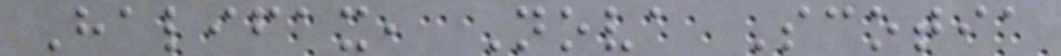Halifax, Nova Scotia
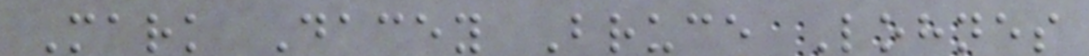Mark Dacey Bruce Lohnes
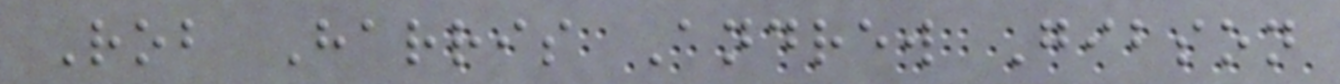Rob Harris Andrew Gibson
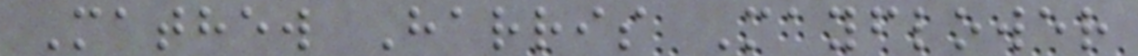Mathew Harris Mayflower
